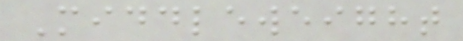Middleweight
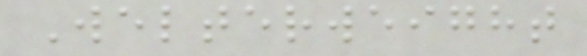Welterweight
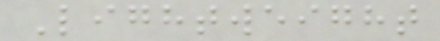Lightweight
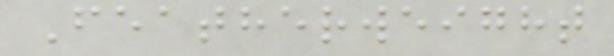Featherweight
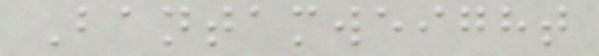Bantamweight
